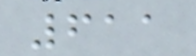611
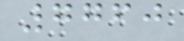7760
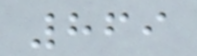869
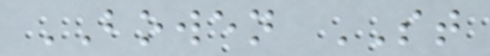BOWEN ST
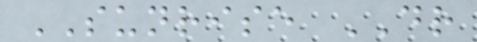SUNRISE DR
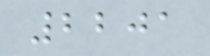2201
